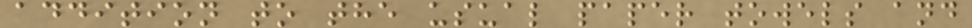addition to the usual paper towels and
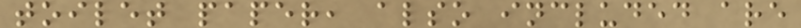toilet paper, also included are
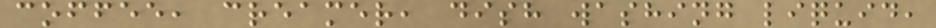coffee, creamer, dish washing liquid,
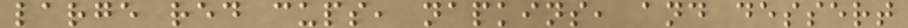large red cups, napkins, and dessert
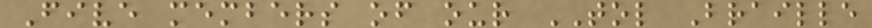Five members of our TOL Braille
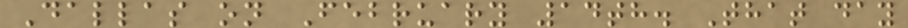Dallas on February 14th. That day
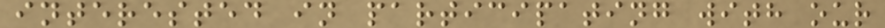interested in participating with our
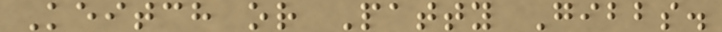Keitch or Patty Gibbs.
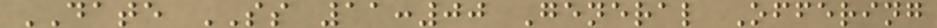DATE SS 11:00 General Offering
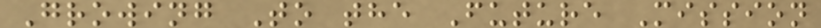Growing To the Future Mission
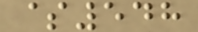$548
